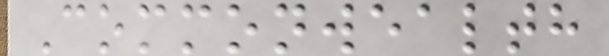Commonwealth
